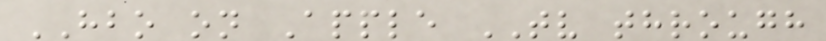HBO on Apple TV through
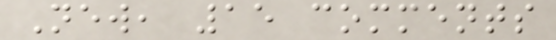New, 15 comments
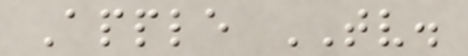Apple TV.
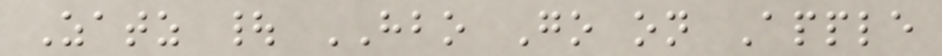Zatz | HBO Go on Apple
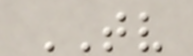TV
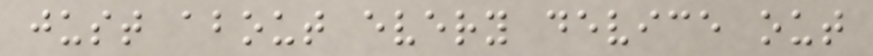just about every device out
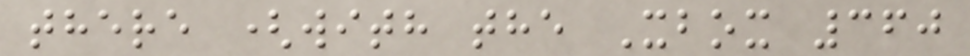there (with the Xbox 360
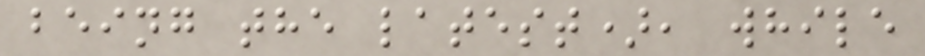being the latest), while
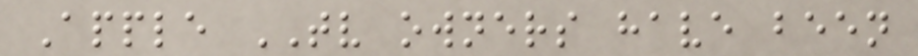Apple TV owners have been
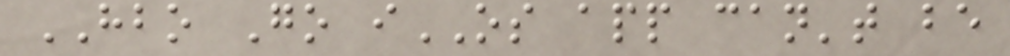HBO Go iOS app can't be
